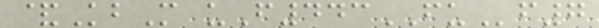&KbM uF443FUf7
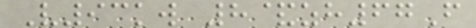V93kw 8&zh67F
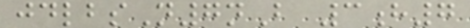jdlbsN7nB 3h7
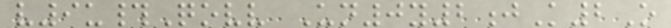v9u#Qovv Un0y2jK2O
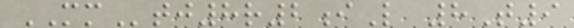MMtj8r2iL 8T9
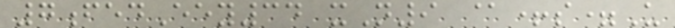7fedEey34 xN9 @+s=U
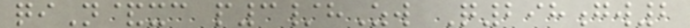qiN&xc p3/hZw Q298gw2
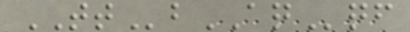TTbAQqf
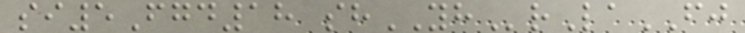si5Fgd18 shYHrLaFJ
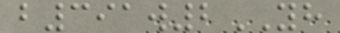b391w2YH
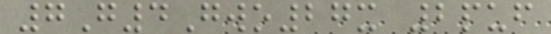7G4Gwo27x 2puf
